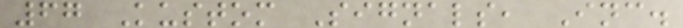67 Kustom Signals, Inc.
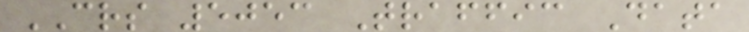CRS 5053 Traffic Data
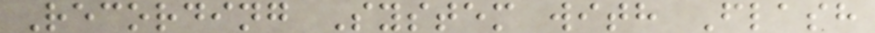Recording System with Flash
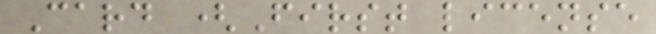Card (First license
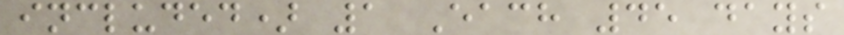included) 1 Each 45 days
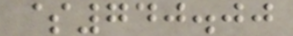$740.00
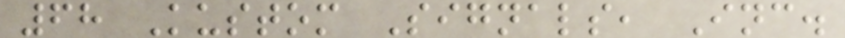68 Kustom Signals, Inc.
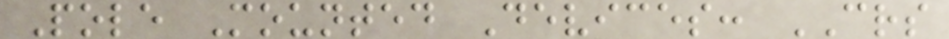Pole Mounted Devices: CRS
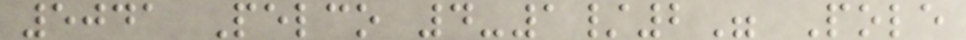5041 Pelco 4-1/2" Pole
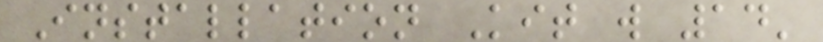Installation Kit w 14'
